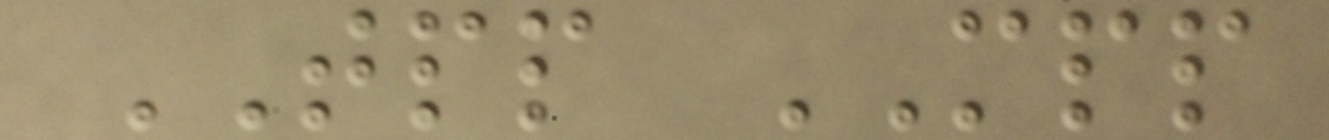TPP MPP
